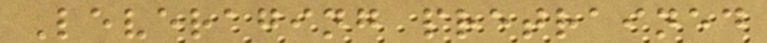Leveraging pretrained
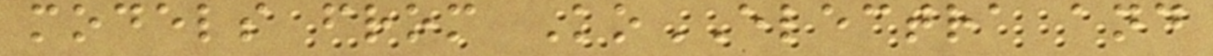models from KoELECTRA and
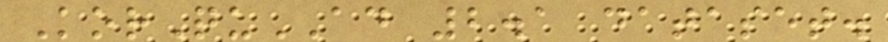KorQuAD 2.1 dataset.
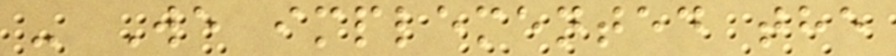- We implemented the
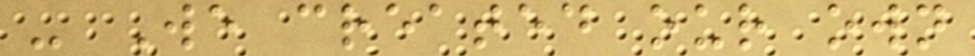- We created our own
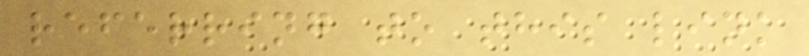referring to this link
